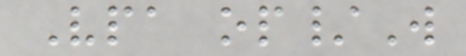Vpa op/W
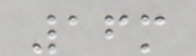16m
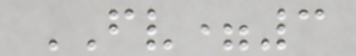FV=3
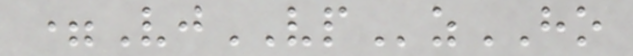=VjVPzHO
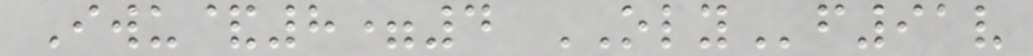Iwu&8=4 OLYf91v
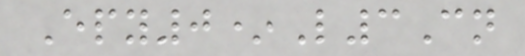Epy0*L3Cn
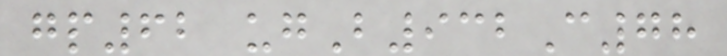gp62 ugB932C78
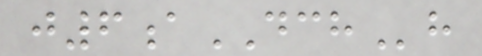j6aDCHh
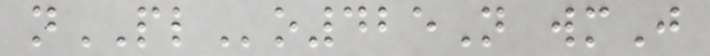nPLo425N wmJ
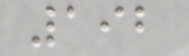192
